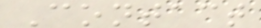Contact
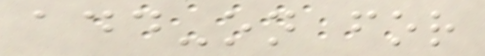add-on for
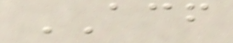ACF
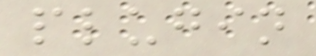plugin
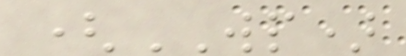(WP)
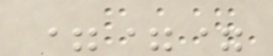===
